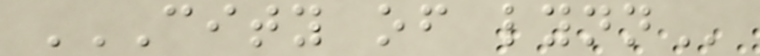CITY OF LYNN
